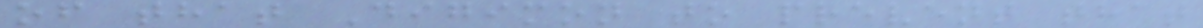of that Digimon to prevent that
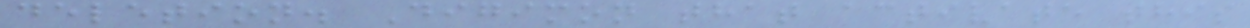deletion. Digimon that activate this
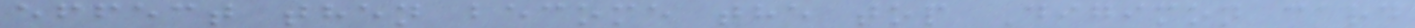effect then become the top Digimon card
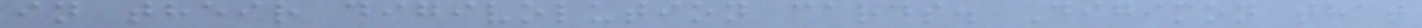in their digivolution cards. Digimon that
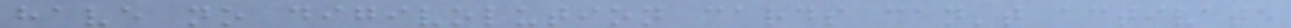have no digivolution cards can't activate
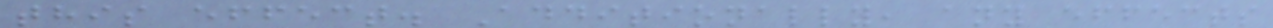this effect. Additionally, any effects
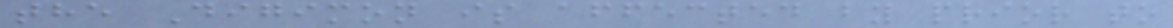the Digimon is affected by prior to
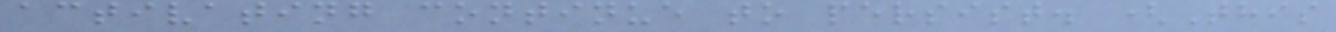activating continue to persist. (This
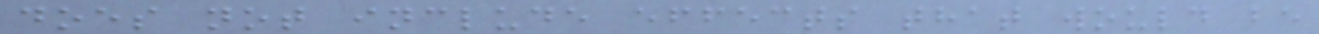does not include effects that would be
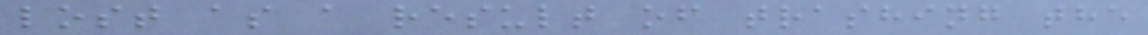lost as a result of trashing the
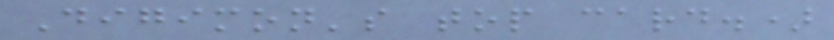Digimon's top card.)
